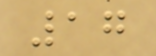17
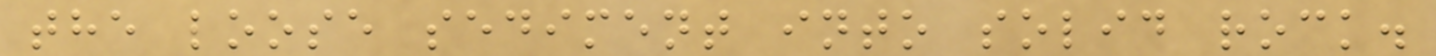the loose sediment into solid rock.
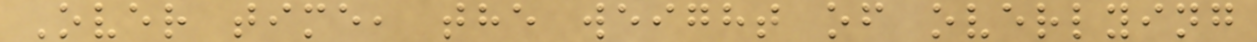Over time, the weight of overlying
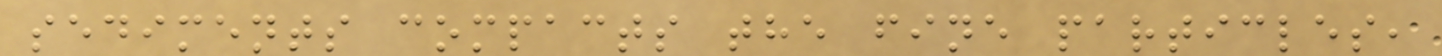sediments compacts the fine particles,
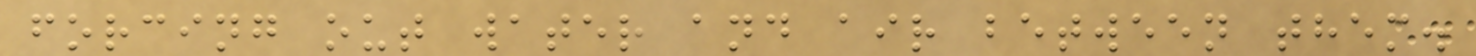forcing out water and air between them.
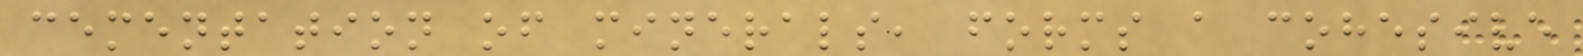cementation of minerals, forms a cohesive
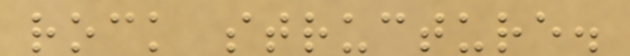rock structure.
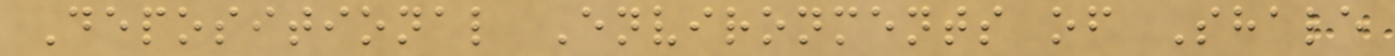Depositional Environments of Shale
